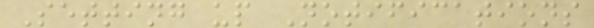Setting up Notifications
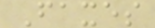Faxes
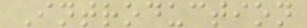Introduction
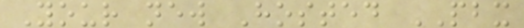Your new Hosted PBX
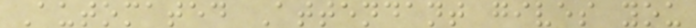Automated Attendant gives you
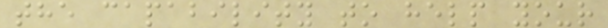the capability to help your
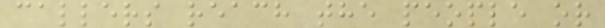callers reach the people or
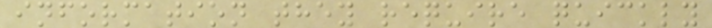information they require quickly
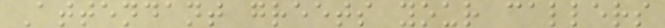Attendant greets your callers
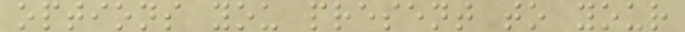options you present to your
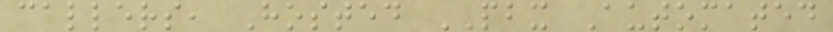callers, Hosted PBX Automated
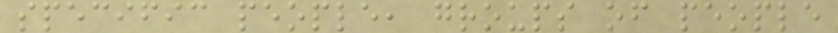specific people, groups of people
